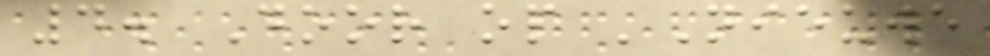4. Door op 'Nieuwe
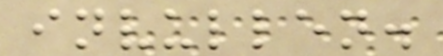invullen.
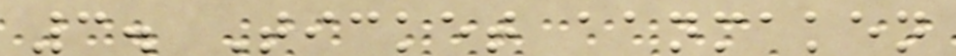3. Ticket aanmaken
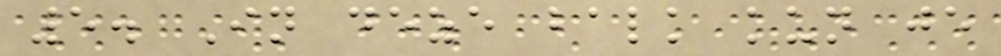5. In deze balk kun je
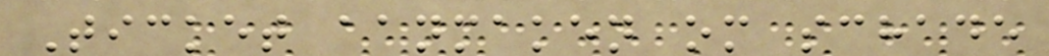Ticket aanmaken om schade
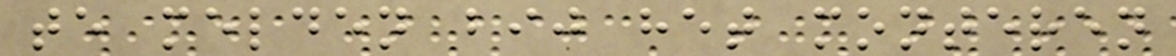te melden bij het monteren
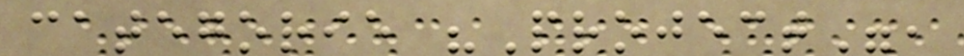categorie "Project",
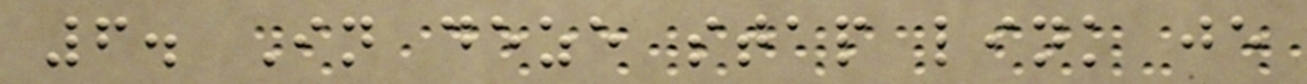6. In deze stap link je
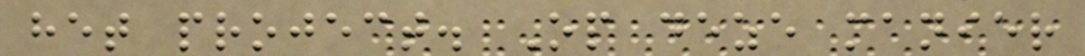het project. Op deze manier
